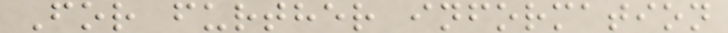For further information
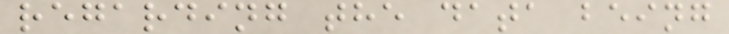regarding the data being
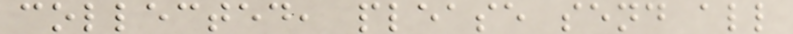collected, please send all
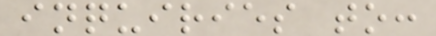inquiries to:
